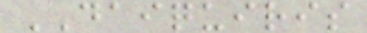DAIQUIRIS
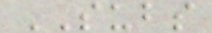SUBS
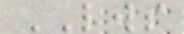LWS
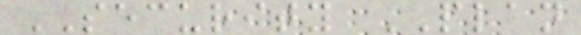SECURITY PLAN
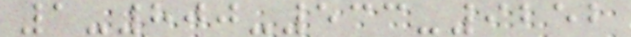1-800-533-9252
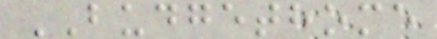BUDGETHOME
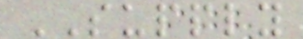SUPPLY
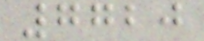7720
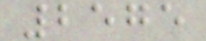2575
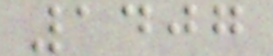1407
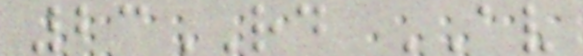23RD AV
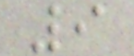9
